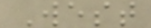West
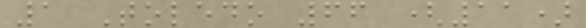1 Toledo 66 (11)
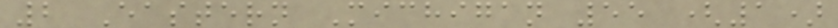2 Eastern Michigan 55 (1)
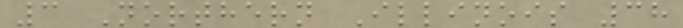3 Northern Illinois 38
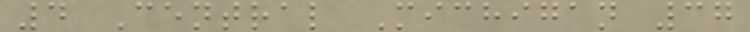4 Central Michigan 37
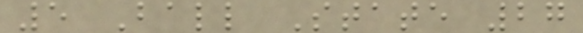5 Ball State 27
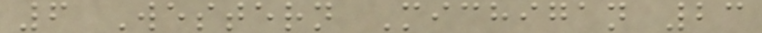6 Western Michigan 23
